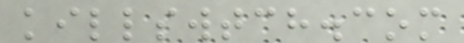killswtch.com
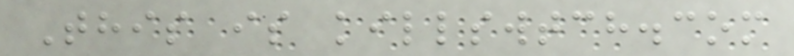This is killswtch.com
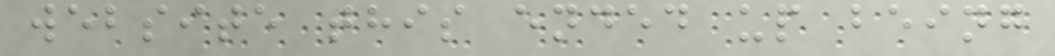website this ended up being
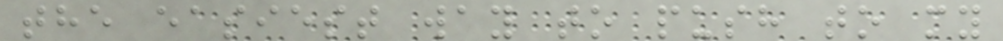the easiest way to push to my
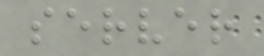server
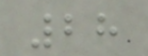28
